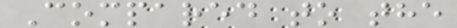Compared to the
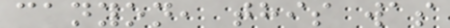canyon, this was
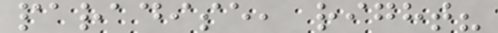paradise, right?
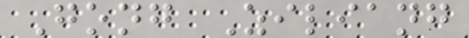Gong Ziliang
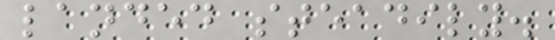landed steadily.
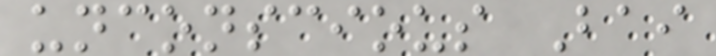unconscious Bai
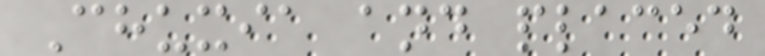Chuxia and placed
